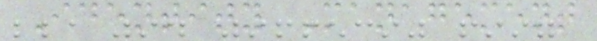Identity Management
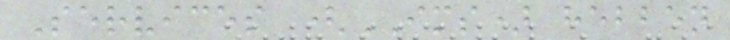Services (IMS) hebben
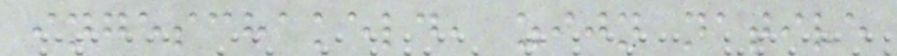ingeschakeld, zijn native
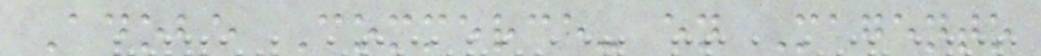Adobe Commerce- en Magento
